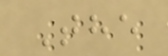The
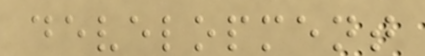development
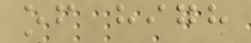of high
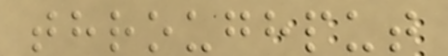throughput
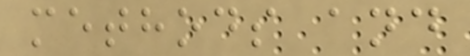methods and
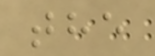the
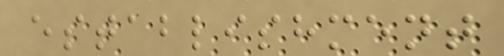establishment
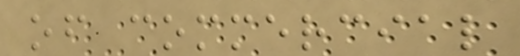of commercial
